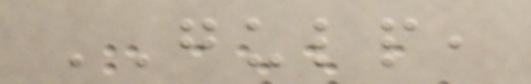GULP,
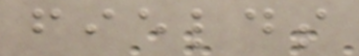fields
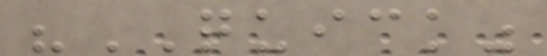"QUICK"
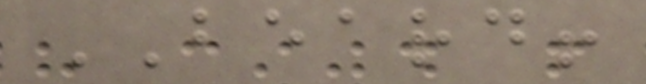BEARD!
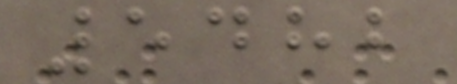5482
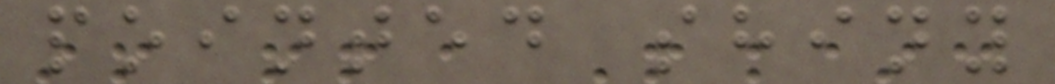pointed shiny
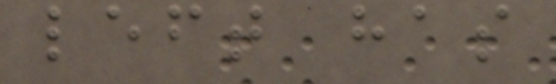left has
